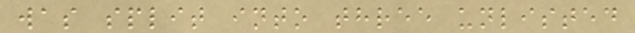was split into three unlisted
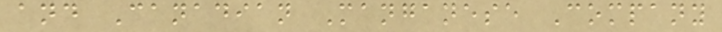and Canadian Manganese Company
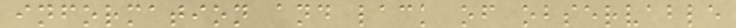information and lack of observable
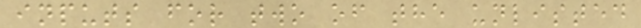inputs for two of the unlisted
